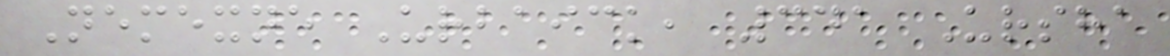Nemexne Urbaick, 341 Ursha
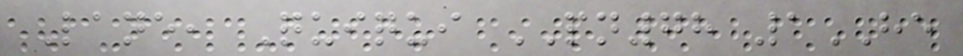Lane, Quiqui PN78 1HE
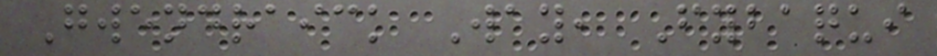Gwendraick Way, Fybaqui
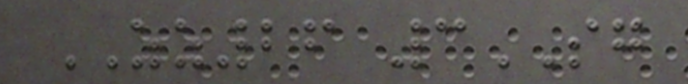ZZ26 3SG
